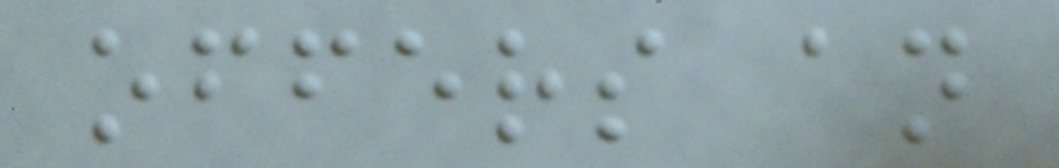offers an
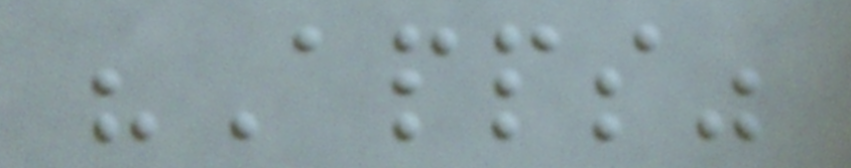"Apps"
